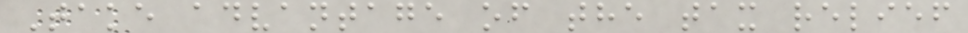Take advantage of the tax relief
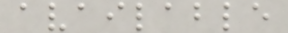available
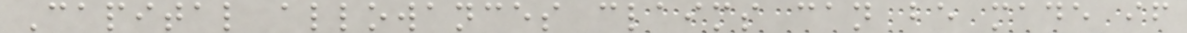Capital allowances claims can be made if
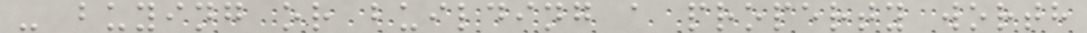- buying or building a property worth
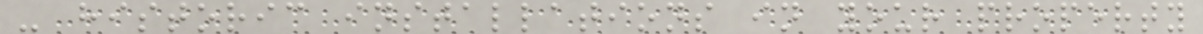- historic installations in your property
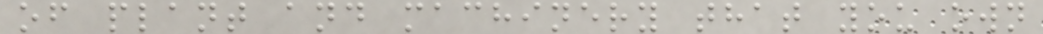of plant and machinery that you own
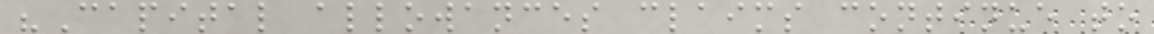"Capital allowances claims continue to
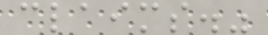claims."
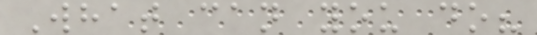What can you do?
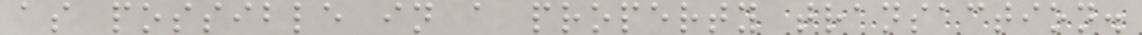as possible in a property transaction.
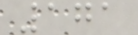171
